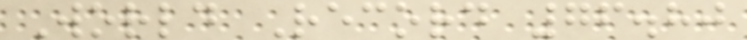World Record 76.80
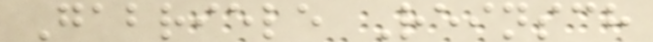Gabriele Reinsch
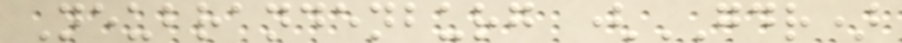Neubrandenburg (GDR)
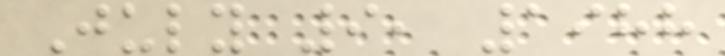July 9, 1988
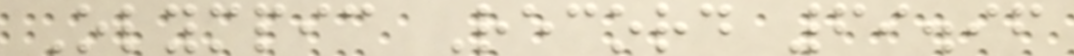Olympic Record 69.96
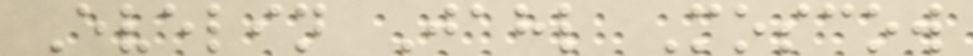Evelin Jahl Moscow
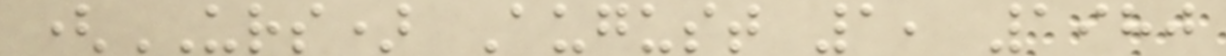(URS) August 1, 1980
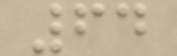64
